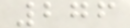276
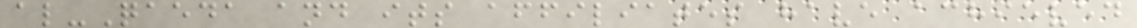al-Qaeda and its affiliates have achieved
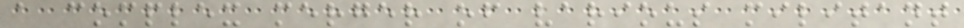a complex merger of various militant
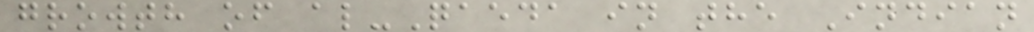growth of al-Qaeda in the Indian
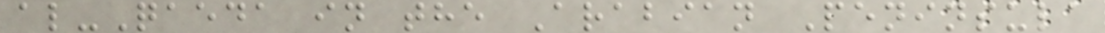al-Qaeda in the Arabian Peninsula
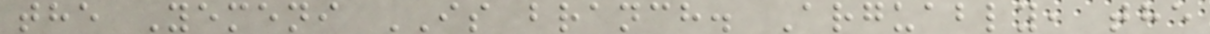the Yemeni IS branch. Arguably, the
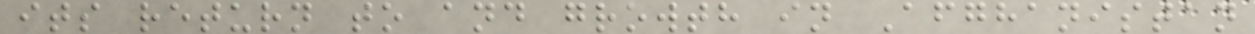its return to and growth in Afghanistan
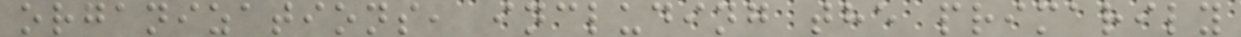organizations, including the primarily
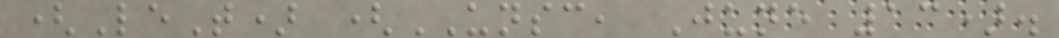(LeT) (UNSC, June 13).
